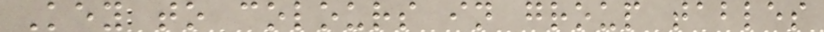Key to colours in group tables
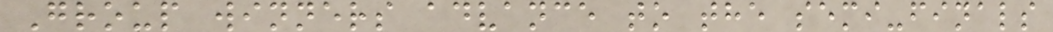Group winners advance to the semi-finals
